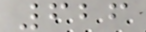626
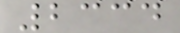2334
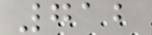712
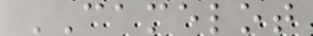CAMELOT
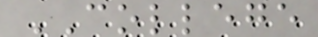COLLEGE
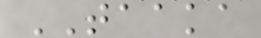TAAKA
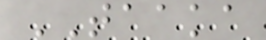TAAKA
